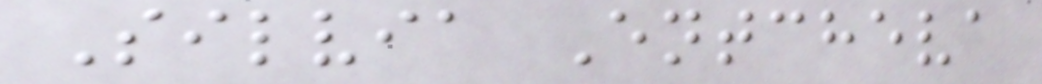Silvia Entcheva
